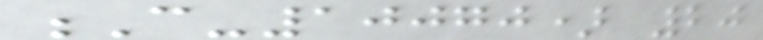C-10070) 20
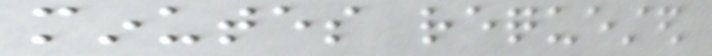minutes requested
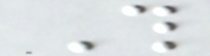This
